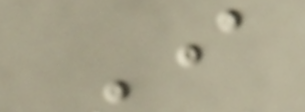I
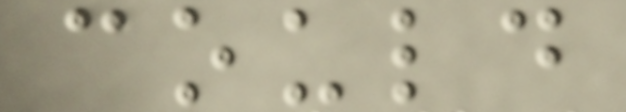could
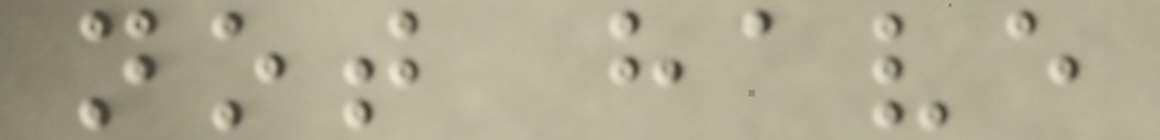not have
